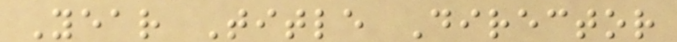Year Title Director
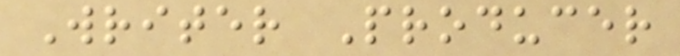Writer Producer
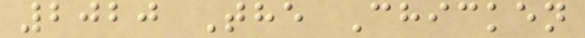2020 The Chicken
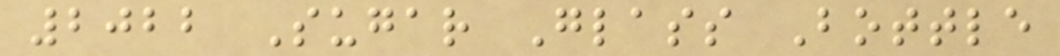2022 Sugar Glass Bottle
